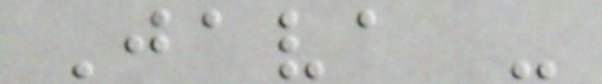Java -
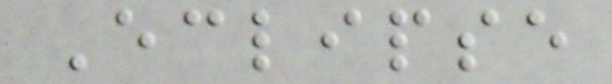Eclipse
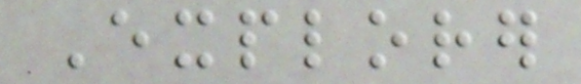Explorer
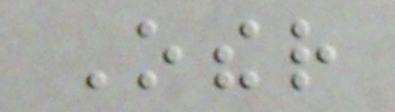Other
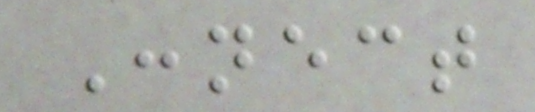Connect
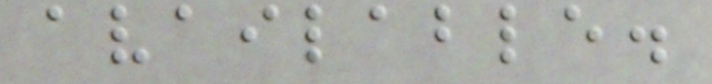available.
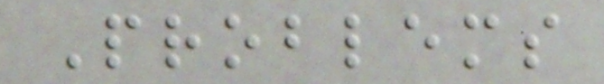Problems
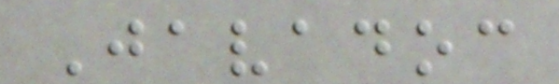Javadoc
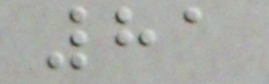81
